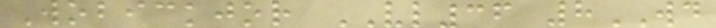Wobickjor VL36 8WD
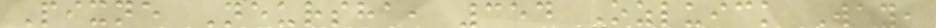Pixne Neursha, 354 Ozluick Way,
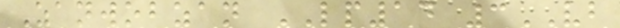Zanwobzan LP14 3VB
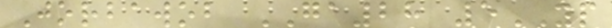Jorbawob GA28 5YP
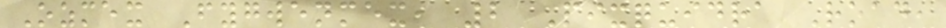Ozmex Fygwenmex, 2 Pixquidra Road,
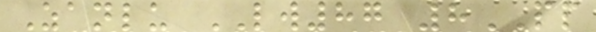Zanlu LW87 8PP
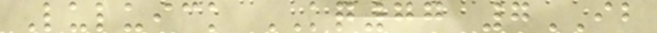Luluick KQ77 7IB
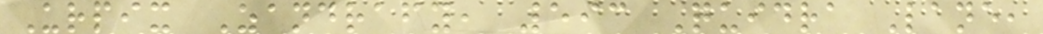Urpix Zandrafy, 593 Quidra Lane,
